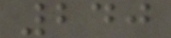240
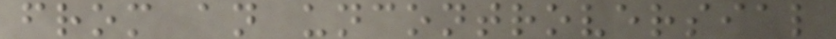from an uncontroversial
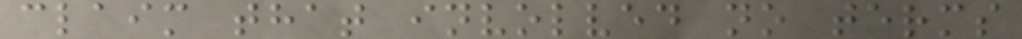claim that involved no terms
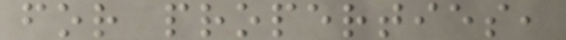for properties,
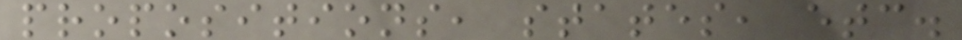propositions, states, etc.
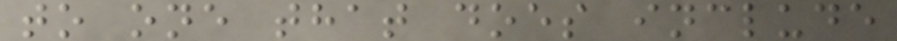to one that does include
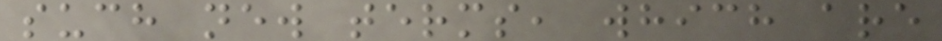such new terms, which are
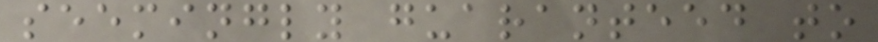seemingly guaranteed to
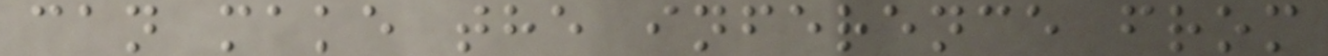can make the inference from
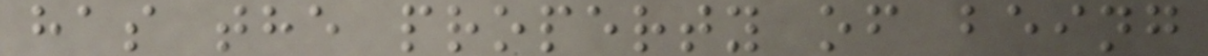has the property of being
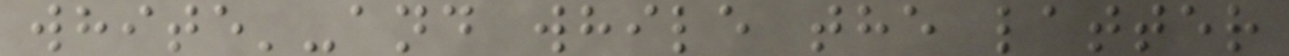white'-and while the latter
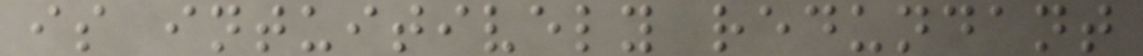is intuitively redundant
